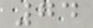74
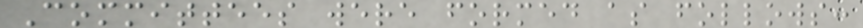Committees were formed as follows:
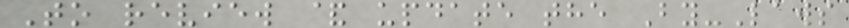To review & update the By-Laws
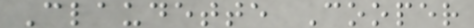Claudette Cooper
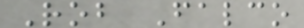Rob Falco
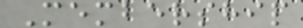Membership
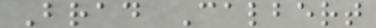Brad Calbert
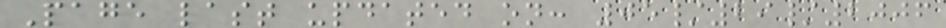Page last updated on: 05/29/2006
